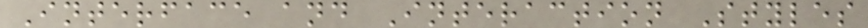Interface and Interaction Styles
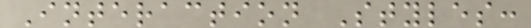Interaction Styles:
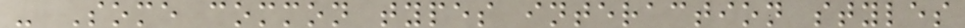- Some common types interaction styles
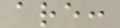are:
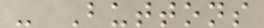- Buttons
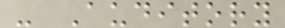- Auditory
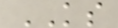KS
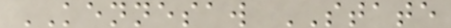KENNESAW STATE
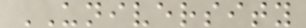UNIVERSITY
